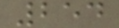254
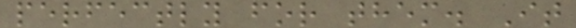perfectly for them. It
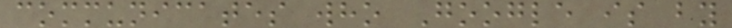communicates who Google is by
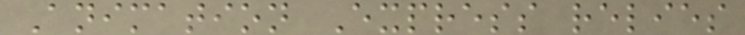Animation Express relies
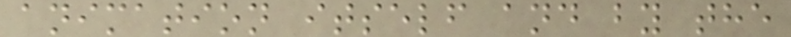animation itself and by the
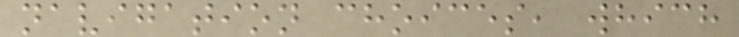navigation choices, which
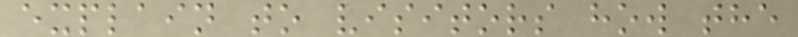explain to visitors how the
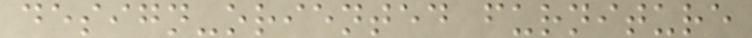design-oriented furniture
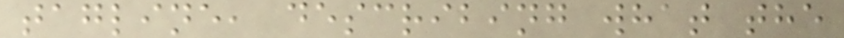tagline, describing what the
